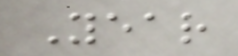Year
